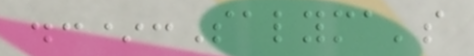.:*:Salyma's
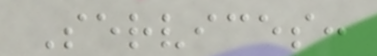Services:
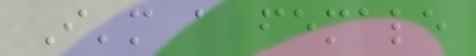I'm a female
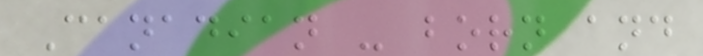Canadian - born and
